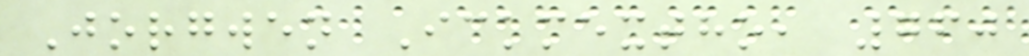Jorgwen Ickmextho, 760
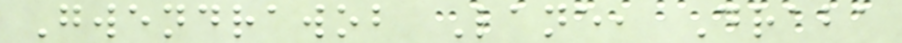Gwendrawob Lane, Draba
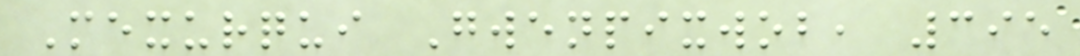Mexurqui Gwenpixwob, 395
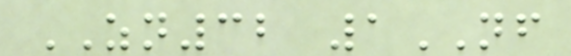ZN32 1NF
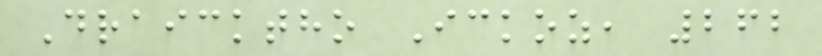Draicktho Ickoz, 262
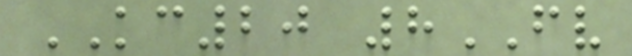KC20 8FV
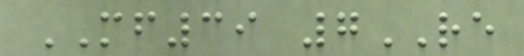MF39 7RE
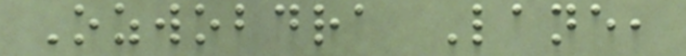Ozwobdra Lane,
